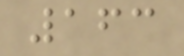163
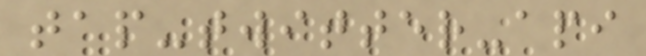tap-twitter-api
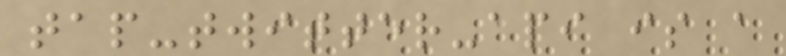tap-twitter-api is a
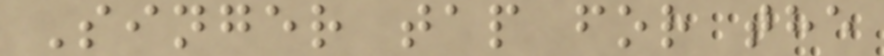Singer tap for the
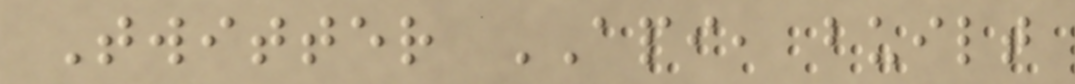Twitter API, built
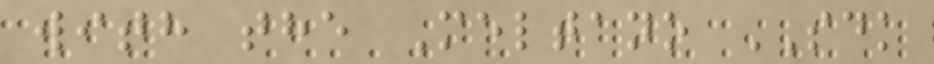with the Meltano SDK
